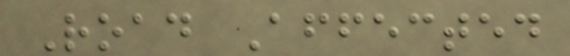Road Affected
